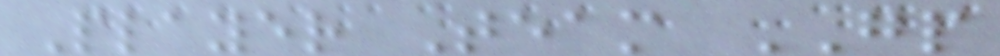Player Team GP
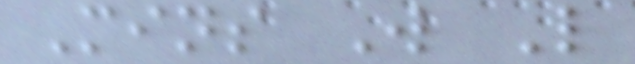Mins W L
